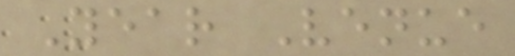Year Venue
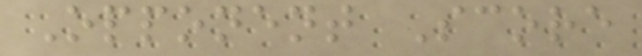Opponent Score
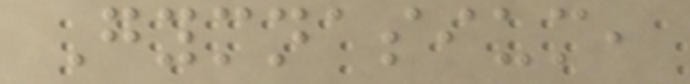Gymnasium,
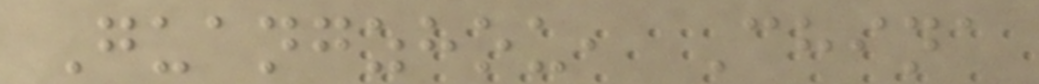Guangzhou, China
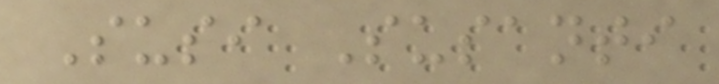Susi Susanti
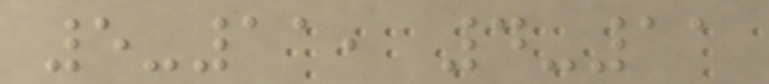5-11, 4-11
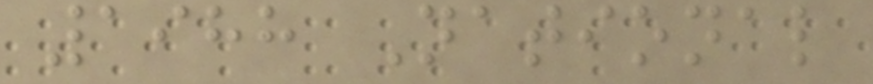1988 National
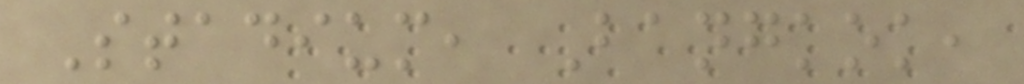Stadium, Bangkok,
